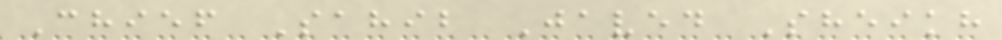Chief Sahib Javed Sheikh
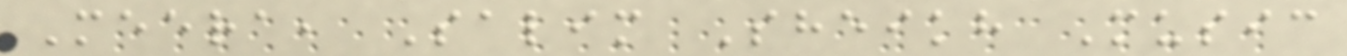Meera, Salim Sheikh Music
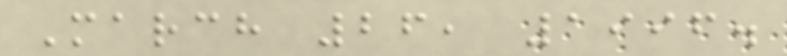March 26, 1996.
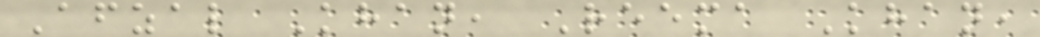Afzal Khan, Reema Khan,
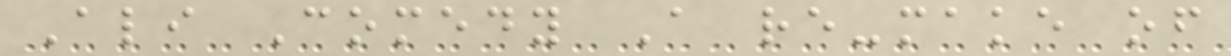Ali Comedy A re-make of
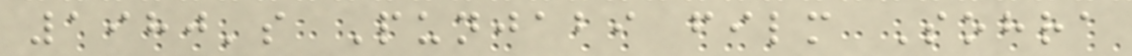1980's Punjabi film Sohra
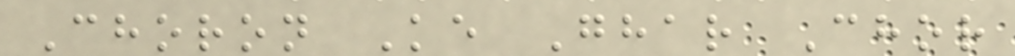Choron Ke Ghar Chor
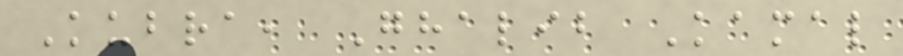Kubra, Ghalib Kamal
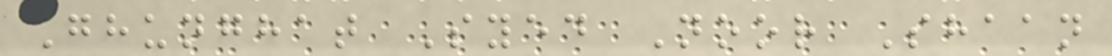Ghunghat Syed Noor Shaan
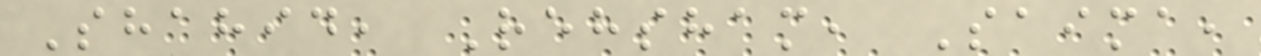Shahid, Rehsham, Saima,
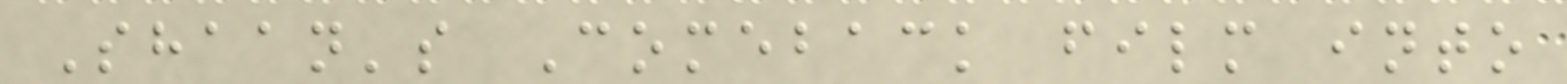Shaan's Comeback film into
